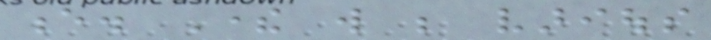e. There will be various
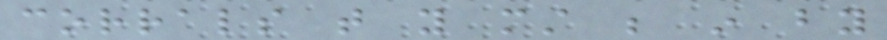corrals that you must be in by
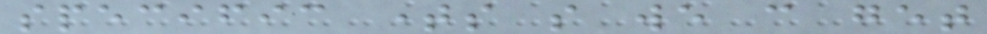specific times so we can get
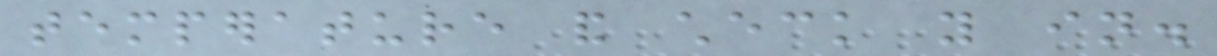temperature and check you in.
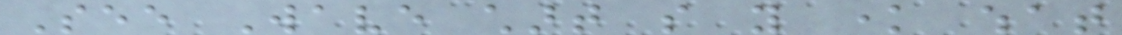See Wave chart so you know what
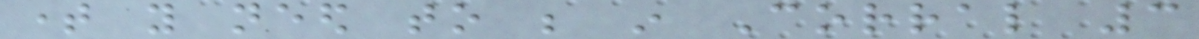time you need to be in Corral 3
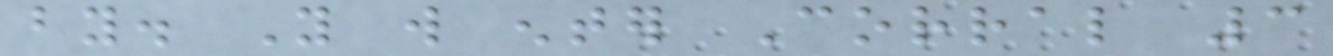by. You will enter Corral 3
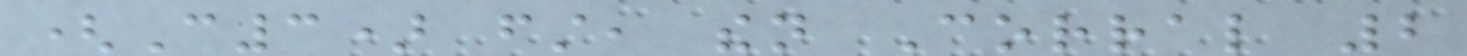(C3) first, then Corral 2
